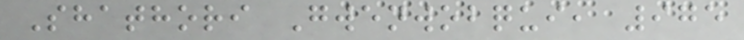Shathori Gwenwobqui, 975
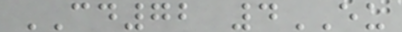CD72 4EU
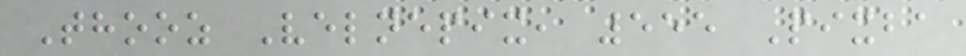Thooz Velnepix, 555 Pixba
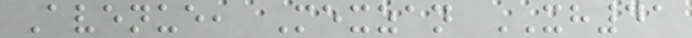Avenue, Mexzan XH41
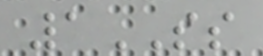1SS
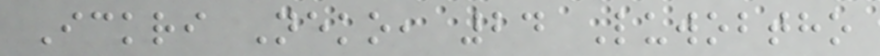Ickri Neko, 24 Luwobtho
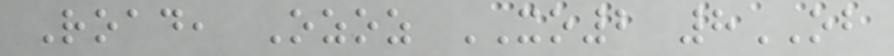Road, Ozoz XO2 8OB
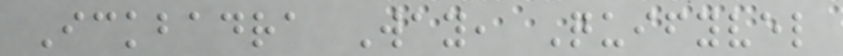Ickbadra Way, Quifyvel
